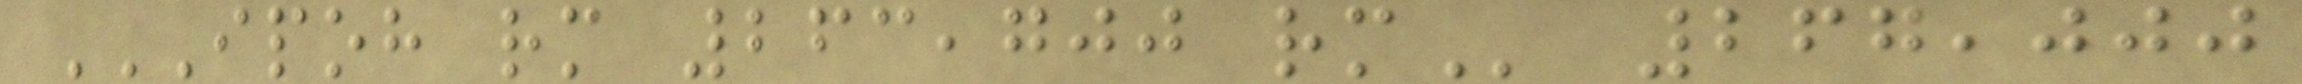IPOH RM 263,700 RM 267,000
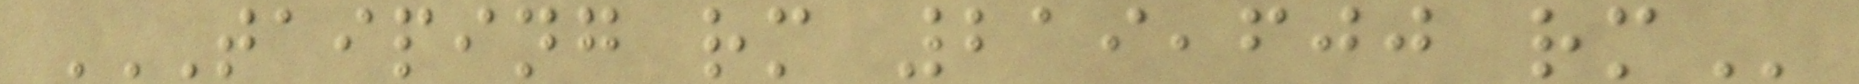TAIPING RM 219,600 RM
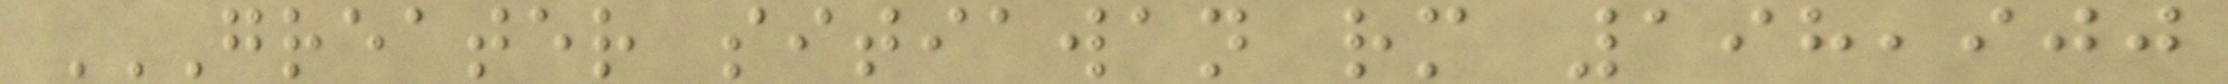GREATER SITIAWAN RM 198,900
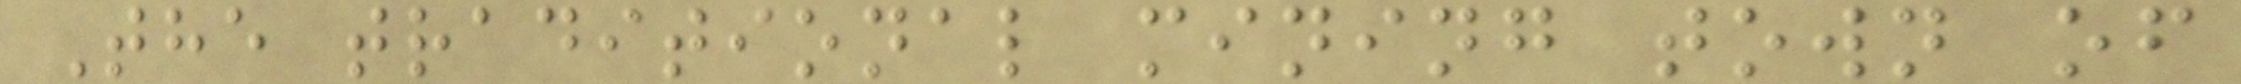The traditional mining town of
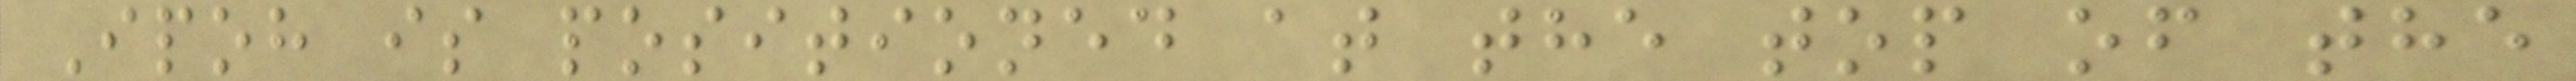Ipoh is positioned at the top of the
